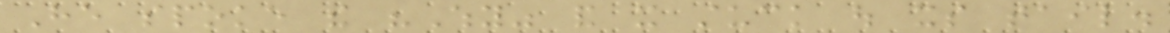He spoke the "Why" and it stuck out its tail.
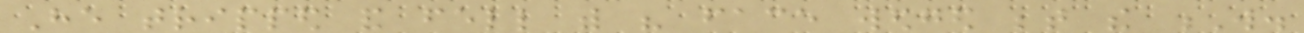He tripped and fell with his face wedged between the W.
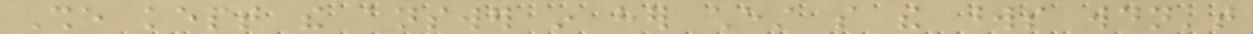She kept the answer in her chest so the words wouldn't
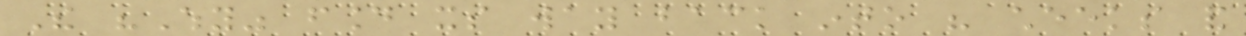The "Why" found its way back into his cheeks and
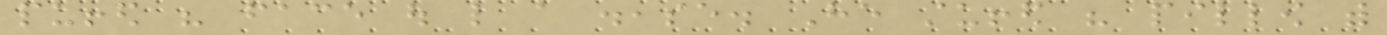puffed his face out like a disease. He stuffed his pillow with
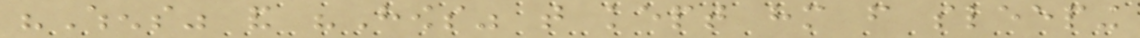"Whens" and "Hows" that kept him from sleeping
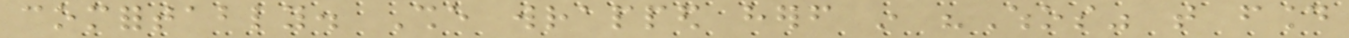comfortably. She wrapped herself in "Whos" that found
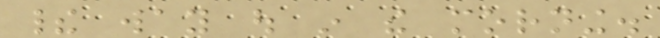their way out in the morning.
